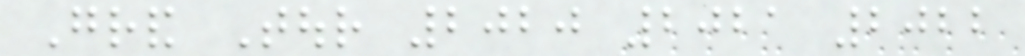Grand Tour 2020 2021 2022
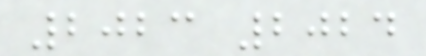2023 2024
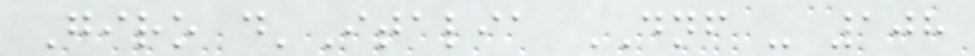Giro d'Italia DNF - 108
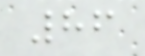86
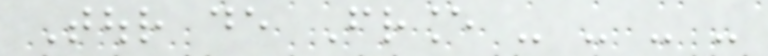Tour de France - - - -
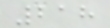218
